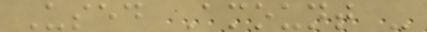Used Amount -
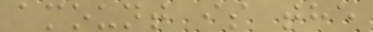amount is the
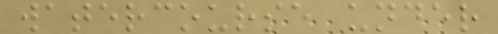watercourse under
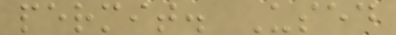permit. Used
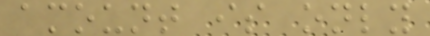amount is only
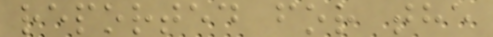reported for the
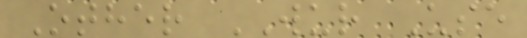Other WUR Use
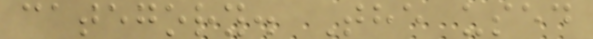category. The used
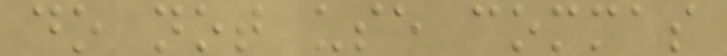do not use commas
